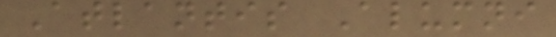Atlantis Alumni
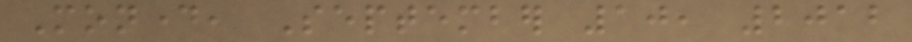Monday, September 10, 2012
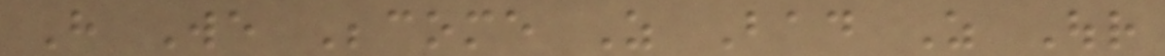Have We Become As Bad As Our
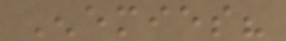Enemies?
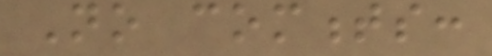No comments:
